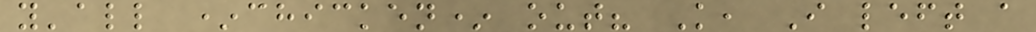y'all *chicken* out? K, I left a
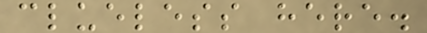clueless here.
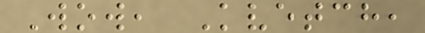Wow, Kvetch,
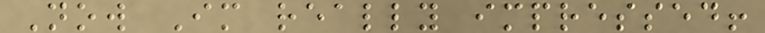Now Im really impressed!
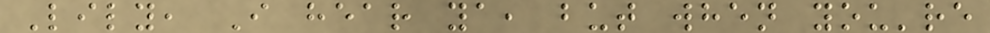Lily, I hear ya, but when you're
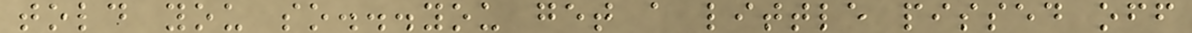told you so...you get a little pissed off
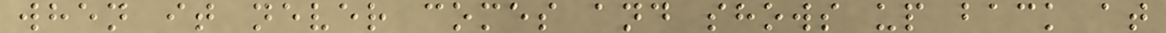when it never comes and shows up back at
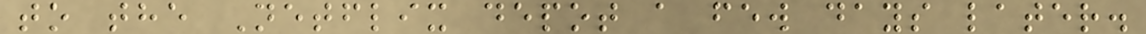to the Netflix depot a few days later.
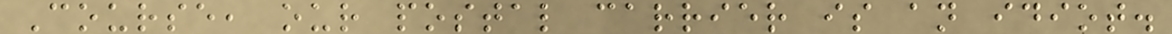Course, our postal carrier is an idiot.
